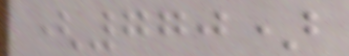(770)
